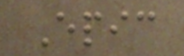Epic
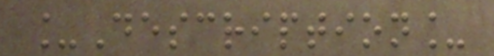_Description_
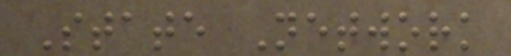State Network
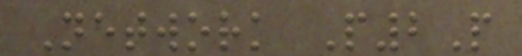Network P2P
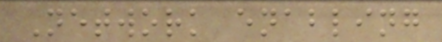Network enabling
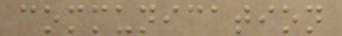communication
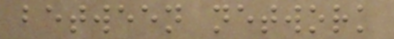between network
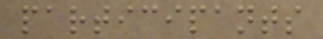participants
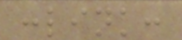:link:
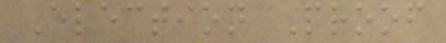Election Proof
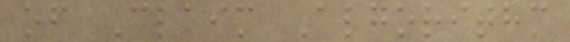of Claim Algorithm
